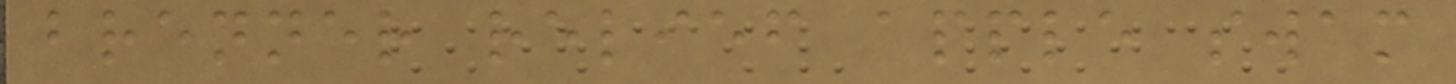brenner relief apple swam
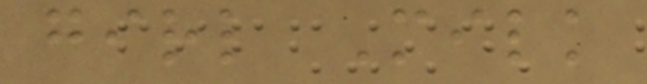girl Milk
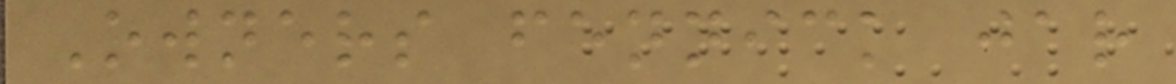Owners fennick jar
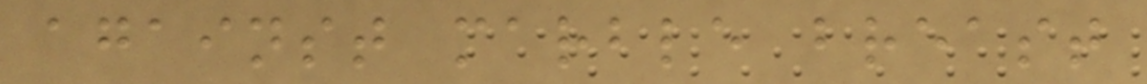against marble breast
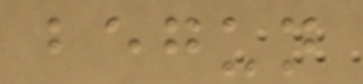begun
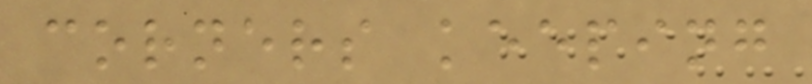corners keeping
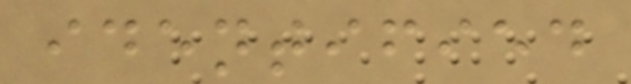identified
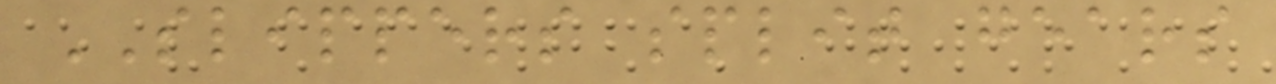SLIPPERS split gears
